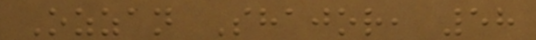Ozzan Shajor, 58
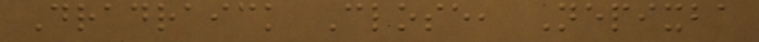Dradraick Close, Nepixba
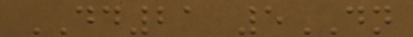DD21 5DN
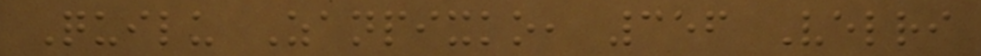Quilu Zanpixko, 356 Velri
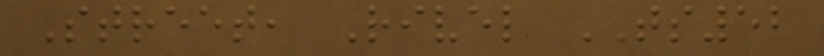Street, Rivel TS52
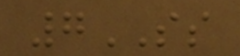7SS
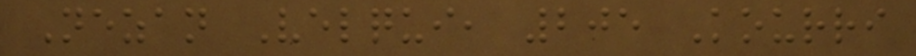Nezan Velqui, 205 Kourri
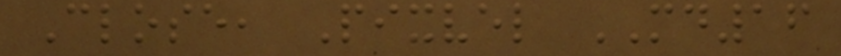Close, Pixvel MD16
